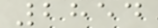2854
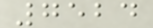7524
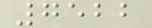7522
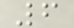6
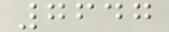7647
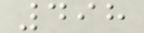498
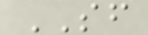SF
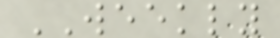WEEKLY
